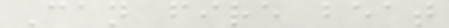Can fire beat
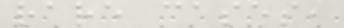rare cases,
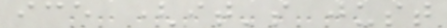ice (it's just
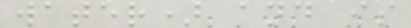water) and is
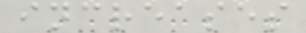increases
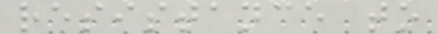resistance to
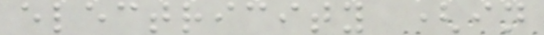electricity (in
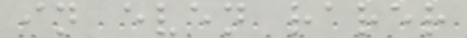in even rarer
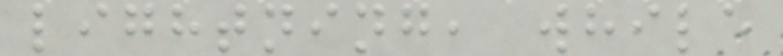lightning, while
